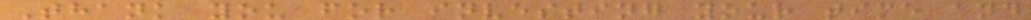Thank you for investing your time and
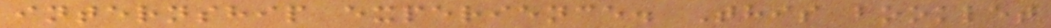internship experience. This booklet
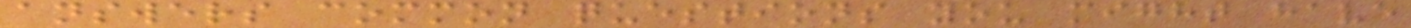answers common questions you might have
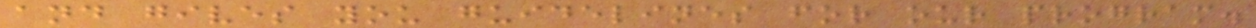and gives you guidelines for our program.
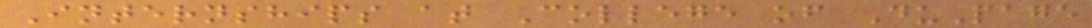Internships at College of DuPage
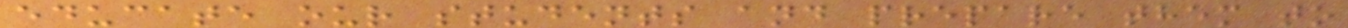educate our students and prepare them to
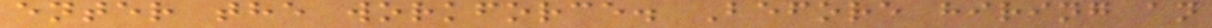enter the workforce. Before hiring an
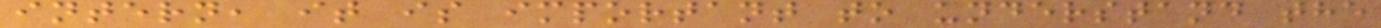intern, it is important to understand the
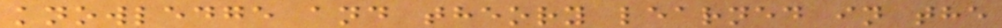knowledge and theory learned in the
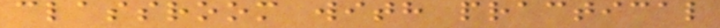classroom with practical
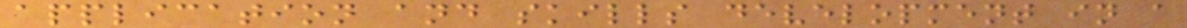application and skills development in a
